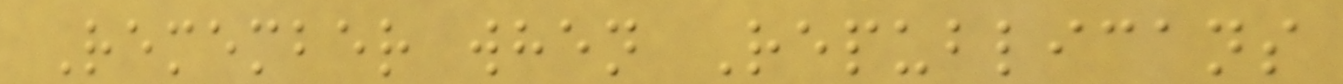Remember when Republicans
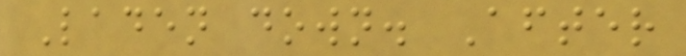Laden down. After
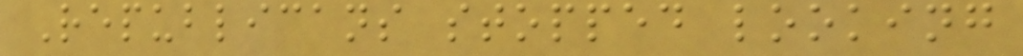Republicans stopped looking
